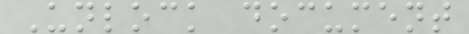Unlock document
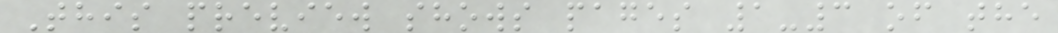This preview shows pages 1-3 of the
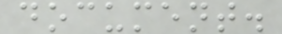document.
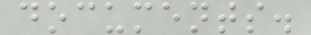documents.
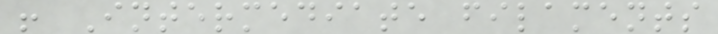! Intermediate filaments
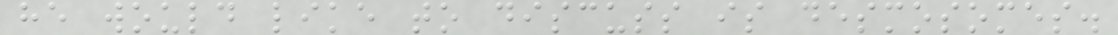he would like to discuss is desmosomes.
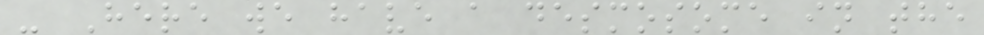- Here we have a desmosome in the
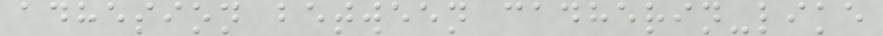adhesion between cadherin-like
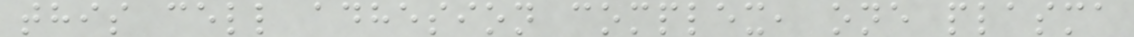this cell adhesion complex, one plasma
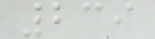239
